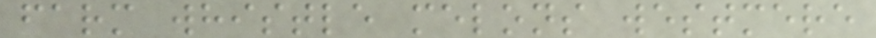farm whistle melons westmere
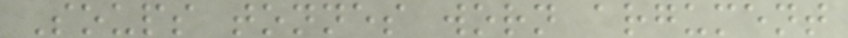Soups tonnes worn argument
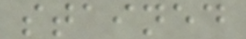stained
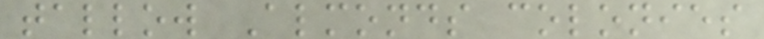tallow Almonds colonies
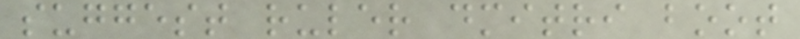suggest ruler dmitri boot
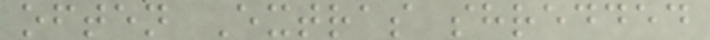often Extras shredded
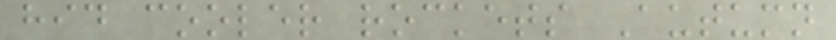hid cooler rockets Autumn
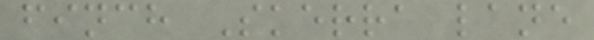finch Skerra lane
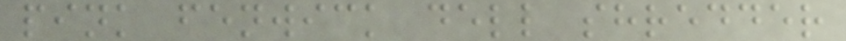pink fenwick dell shredder
